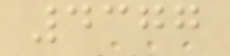4377
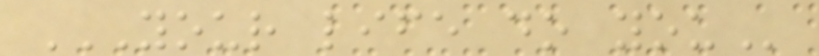YOUR LIFE DO YOU
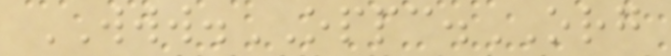WWW.OPPC.ORG
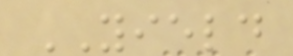YIELD
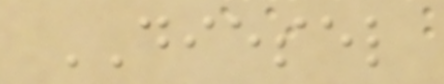DIESEL
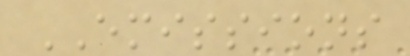EMISSIONS
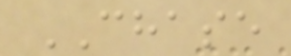CHASE
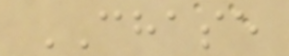CHASE
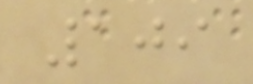109
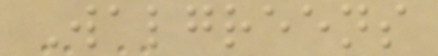Walgreens
